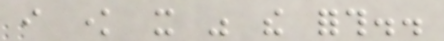i know it was the forth..
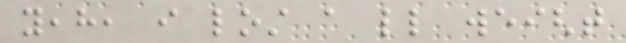yeah, i lost a little weight
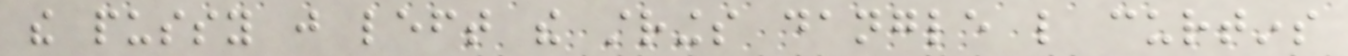the pussy just left the strings dangle like curtins
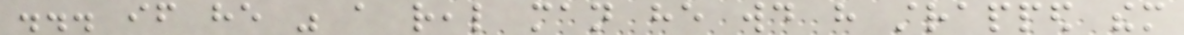... if he was a real man he would have strapped them
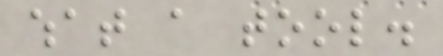what a tool.
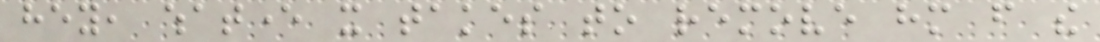hey, whatever it takes to remove him from the
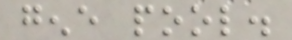gene pool.
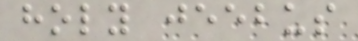holy jeebus
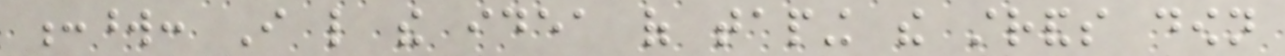:word: I like the idea of taping the strands down
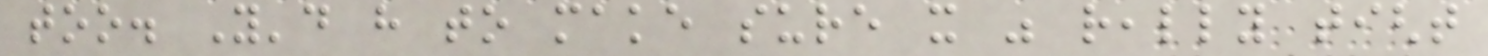too. You'd have to make sure it was really tight
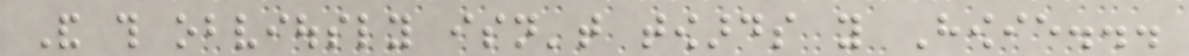And this obviously isn't towards you Howie...
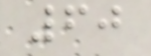60
